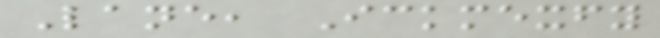Lane, Ickmexfy
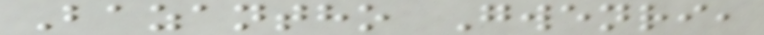Bazantho Gwenri,
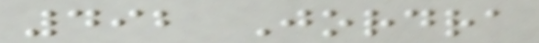492 Jordra
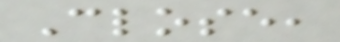Close,
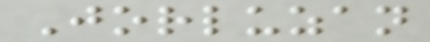Jorluzan
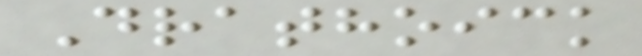Drathoick
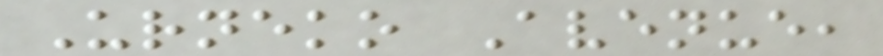Urneko Avenue,
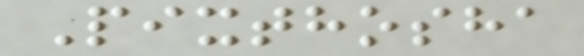Pixthosha
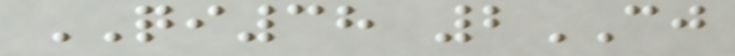QI38 2CJ
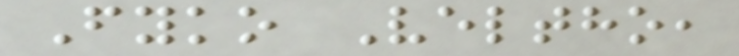Fyko Veltho,
